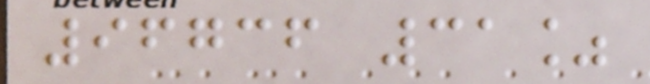96736 31%
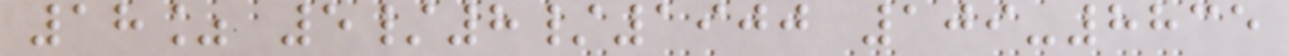18% 5/8/1900 109-8835
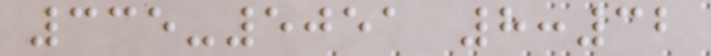335-5051 8:32
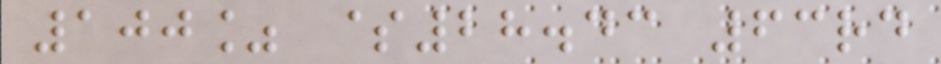100% $28.43 63rd
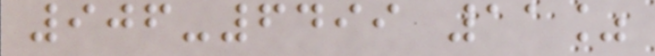906-6499 11%
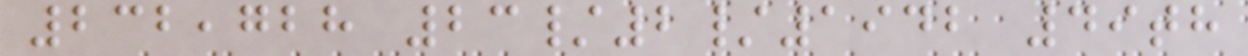232,728 23/2/1942 49th
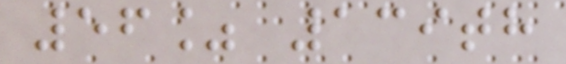56% 139th
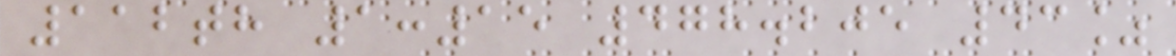112th 1:15 478.205 43%
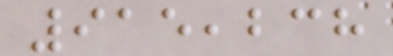915,238
